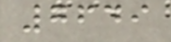7649
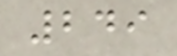249
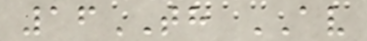16TH AV
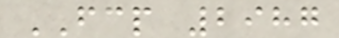FCP 2987
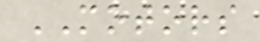MOTORS
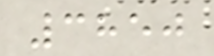3850
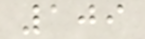109
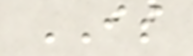IS
